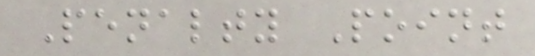Penalty Point
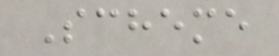Scheme
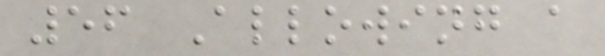56 Allowing a
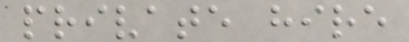private hire
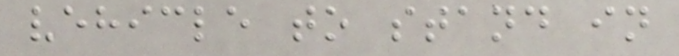vehicle to stand in
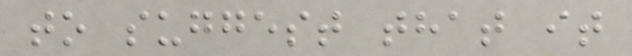to suggest that it
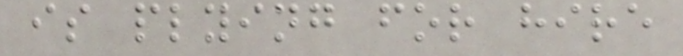is plying for hire
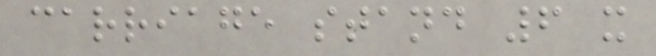carriage stand 6 x
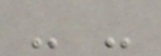- -
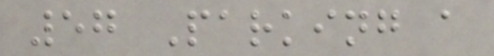57 Parking a
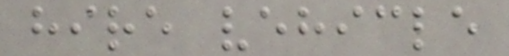hire vehicle
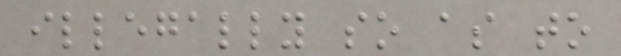illegally so as to
